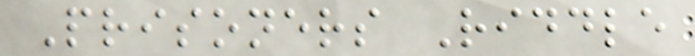Prisoners Riddle
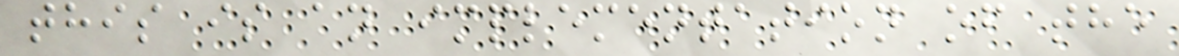this is an implementation of the
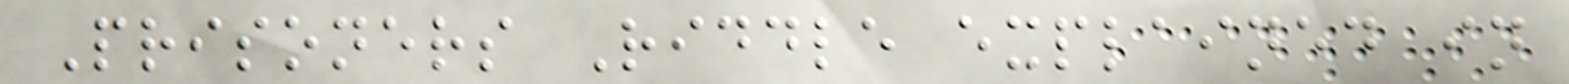Prisoners Riddle explained in
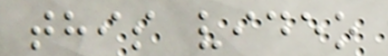this video
